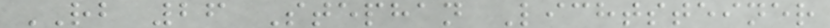RB 26 Stephan Lichtsteiner
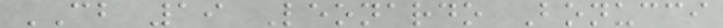CB 19 Leonardo Bonucci
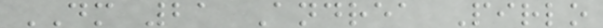DM 21 Andrea Pirlo
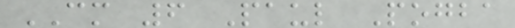CM 6 Paul Pogba
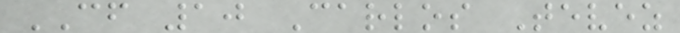CF 10 Carlos Tevez
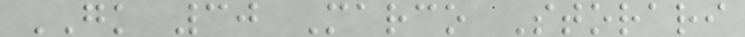GK 30 Marco Storari
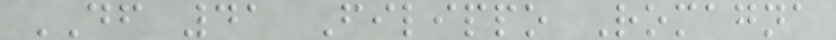DF 41 Filippo Romagna
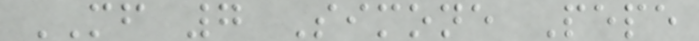MF 7 Simone Pepe
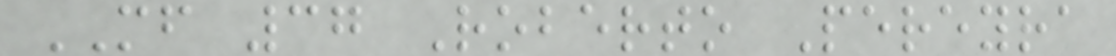MF 37 Roberto Pereyra
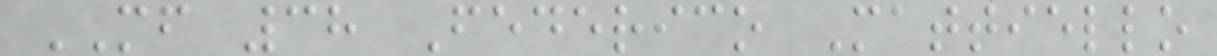MF 38 Federico Mattiello
